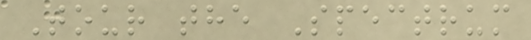Tour the Spectrum
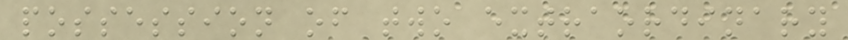possession of two extraordinary
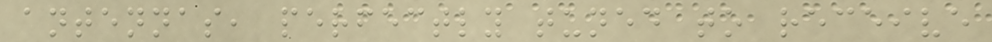antennas, perfectly tuned to receive
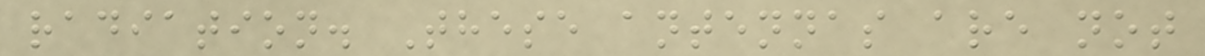radiation. These antennas are not
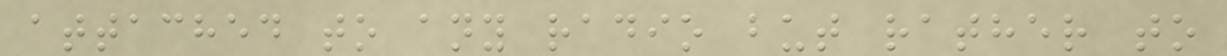attached to any radio but rather to
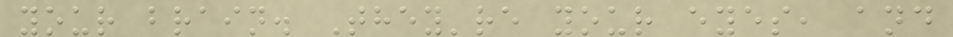your brain. They're your eyes, and
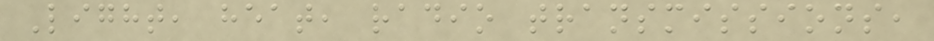Light, heat, radio transmissions,
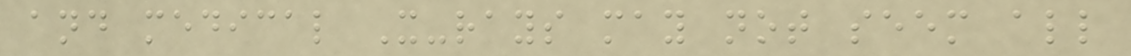and medical X-rays may not seem all
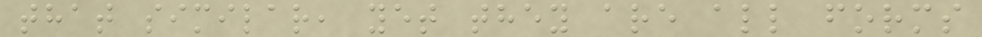that similar, yet they are all forms
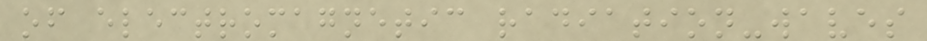of electromagnetic radiation-waves
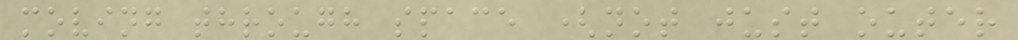moving through space (not just outer
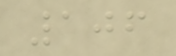106
